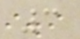3
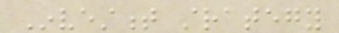Investment strategy
